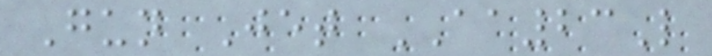Gun Jet AA23L
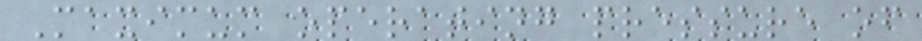Maximum operating pressure of
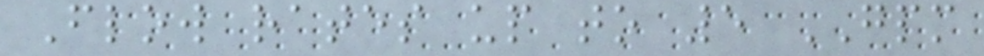Flow rates up to 5 GPM
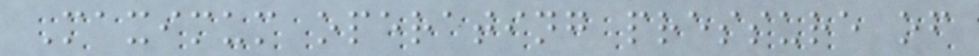Maximum operating pressure of
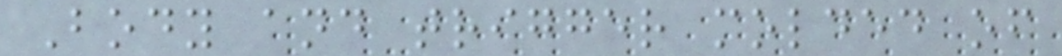Body and trigger molded of
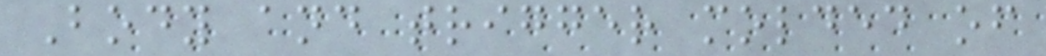Body and trigger molded of
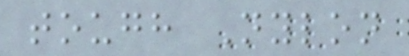tough Nylon
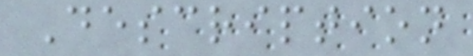Description
